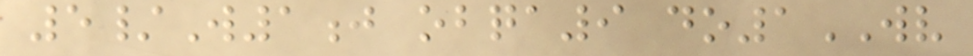5/W1j obqa9 do1WV
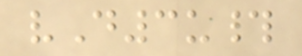vD3u#
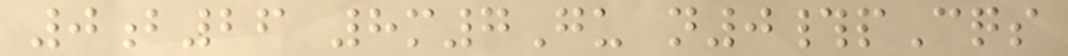0b26 8m7Gu n0#pCqs
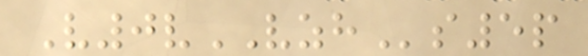V0vVZHs5p
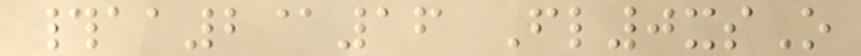#aa2@16 Fl0xsO
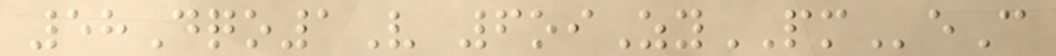58Dqo1V 6oiZyPMeC
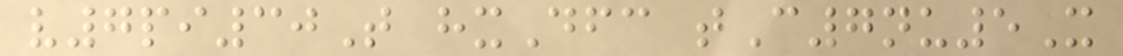v7pi30T hxDfc tC7nu5X
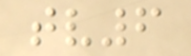tv6
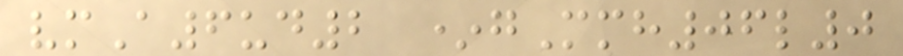vmA6ud2 *gMmh06l0
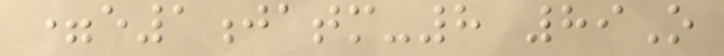=e1jatm-8 89O
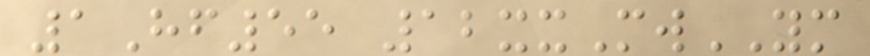1Hf55 12xxMwYM
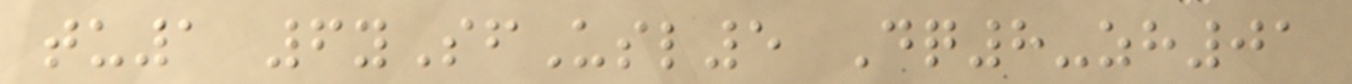tu1 6ySfUsl5 Dq8-zh01
